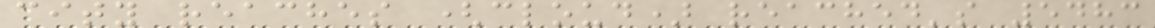city reaches (cloud) reached's 5483
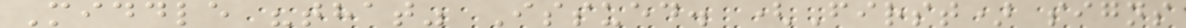Middle "that" Issued. (First) signs
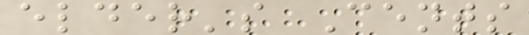elder's Cents
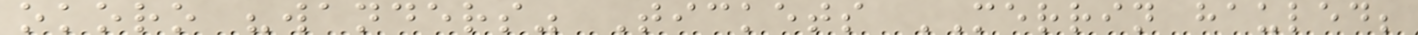okoro "wanders" Tickets MERRIN hauled;
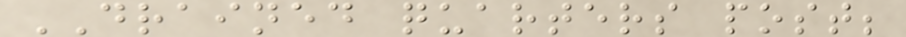DRAINED quarters post;
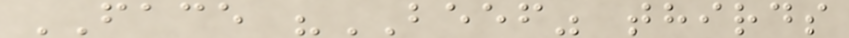FACE "BEEF" thirds
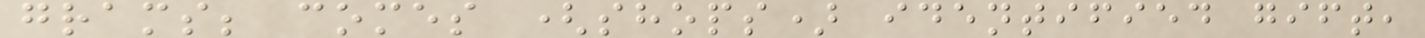grams; comes (shops) identified gift,
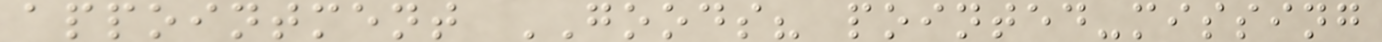appointment GOODS? pointed-missing
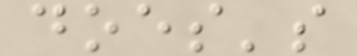does's
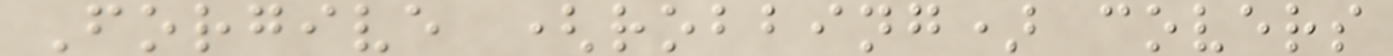Forgive (robbing) covers
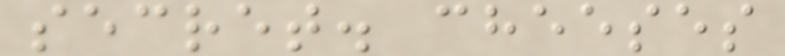secret. cheeses
